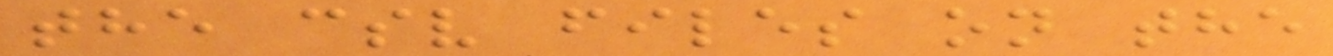the csv files on the
